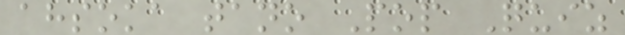ahsoka tano Pop Quiz
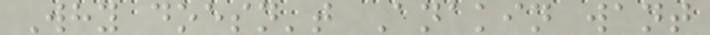Why doesn't Anakin want
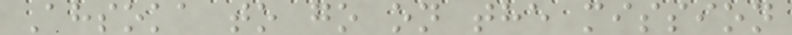Ahsoka to go on the mission
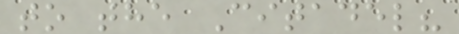to the Citadel?
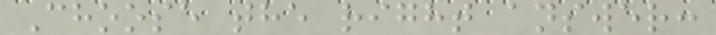Choose the right answer:
